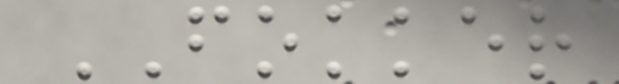FOKKER
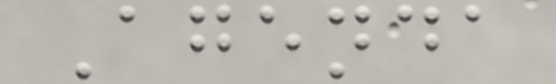Agenda
